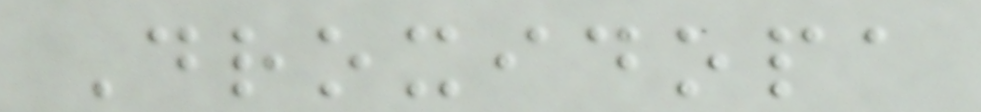Droxidopa
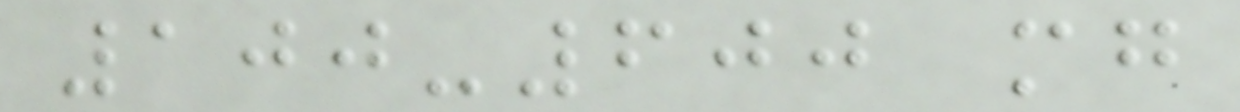100-600 mg
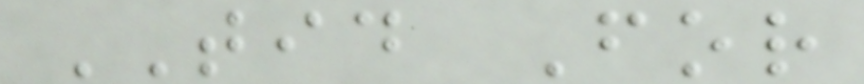TID For
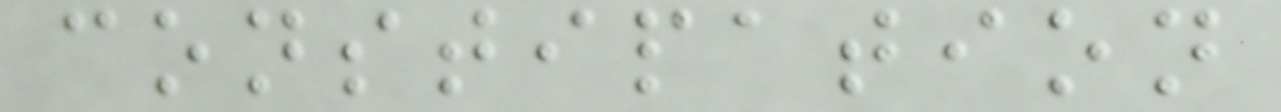constipation
